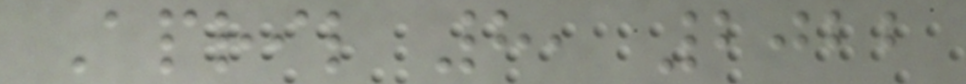April 8, 2022
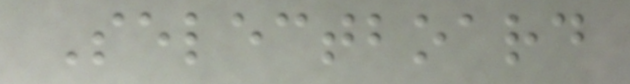Selectboard
